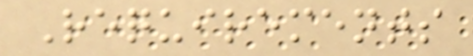Requirements
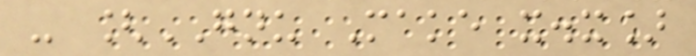- [GNU Make x.x]
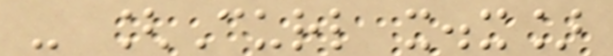- [Curl x.x]
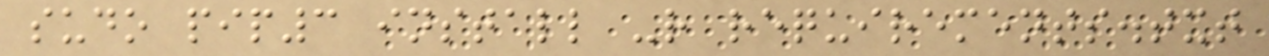sudo pip3 install -r requirements.txt
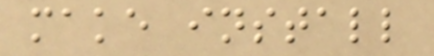make install
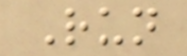Run
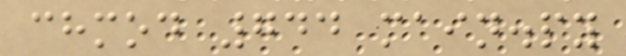chmod 744 main.py
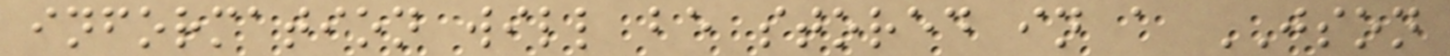information will be stored in a JSON
